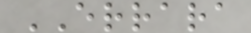ERRARA
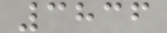3836
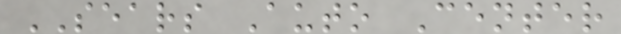SEARS Auto Center
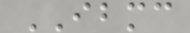IBMC
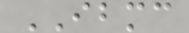IBMC
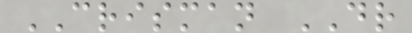CRISMAN DR
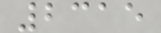2315
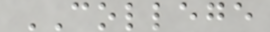COLLEGE
